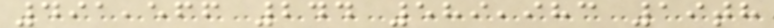491,566 244 589,983 19th
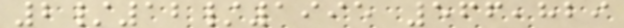2/12/1995 566,829
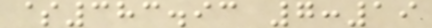$383.93 7:19
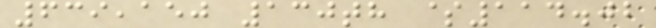639,150 130th $114.02
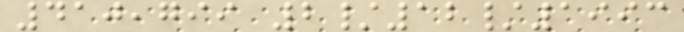410,799 2/12/1993
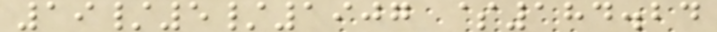19/5/1907 $184.24
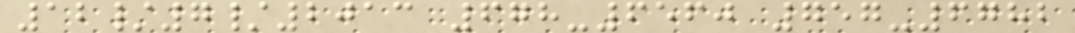12/7/2013 678-6560 757-6782
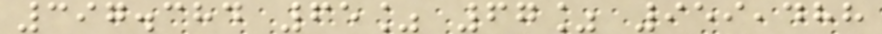397.384 65% 67% 959,488
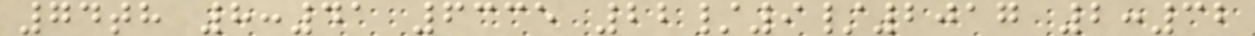74th 8:41 6335 22/9/2017 2:32
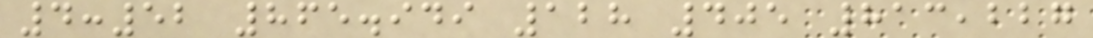4:52 865.949 128 405 813,227
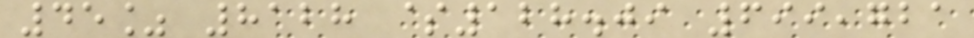45% 8128 $128.09 699,721
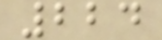224
